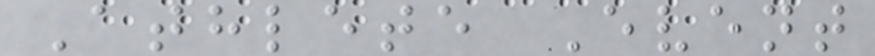Athlete Event
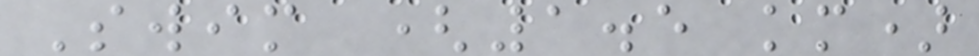Swim (1.5 km)
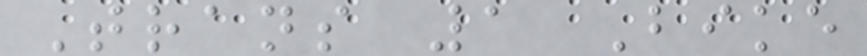Trans 1 Bike
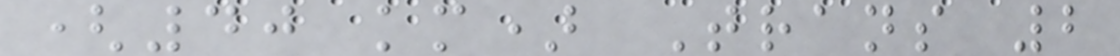(40 km) Trans 2
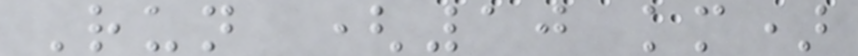Run (10 km)
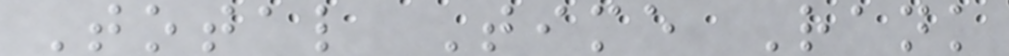Total Time Rank
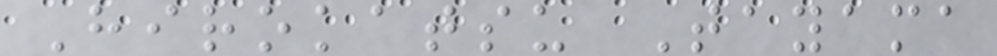Hirokatsu Tayama
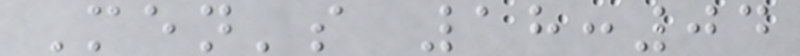Men's 18:04
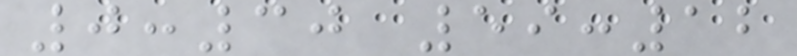0:30 59:12
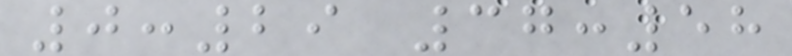0:29 37:58
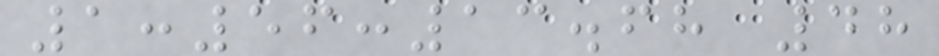1:56:13.68 48
